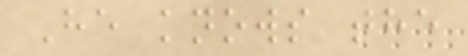He knows the
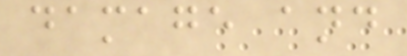damage and
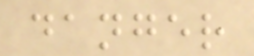danger
